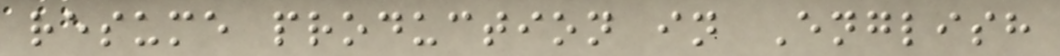resume production in English
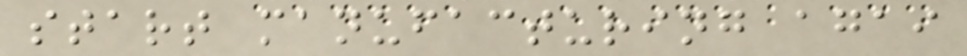start manufacturing agai
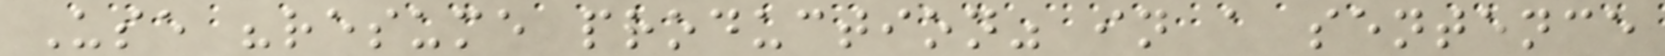Use "resume production" in a sentence
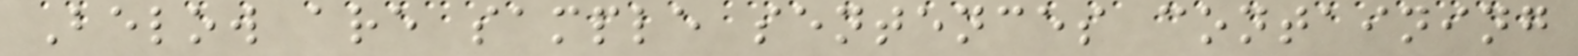Below are sample sentences containing
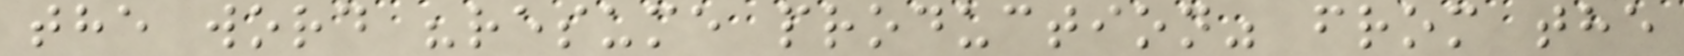the word "resume production" from the
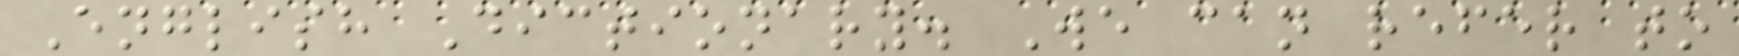English Dictionary. We can refer to
